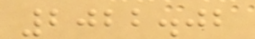2022.02
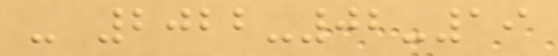- 2022-02-19
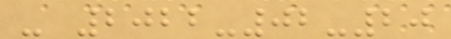- 2022-02-20
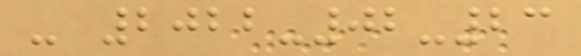- 2022-02-23
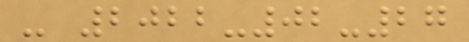- 2022-02-27
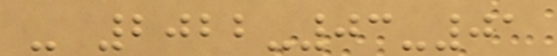- 2022-03-01
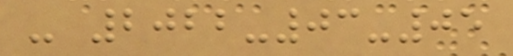- 2022-03-05
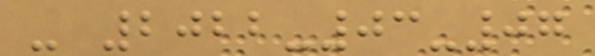- 2022-03-07
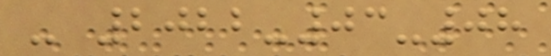- 2022-03-08
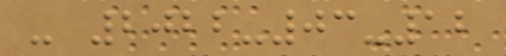- 2022-03-12
